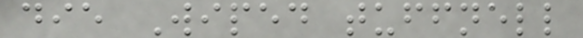die Wiped tuffnell
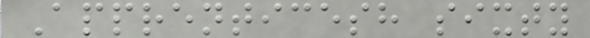Apprenticesh sixty
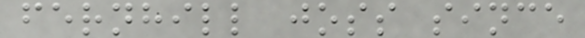fernhill joss since
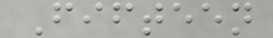Fifteen
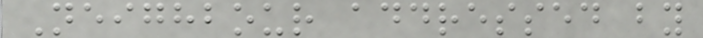Neighbour addressed by
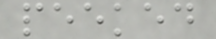peeked
